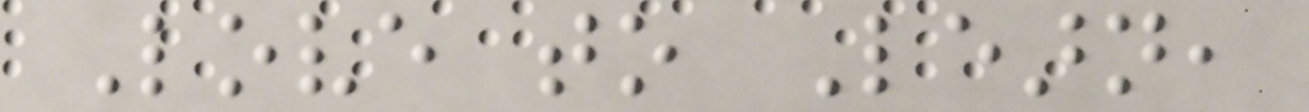Love to Learn,
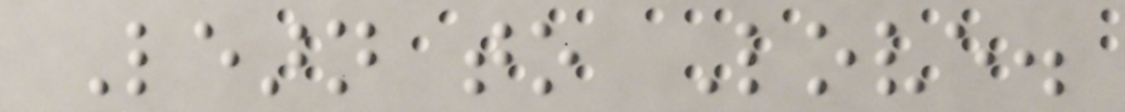Learn to Love.
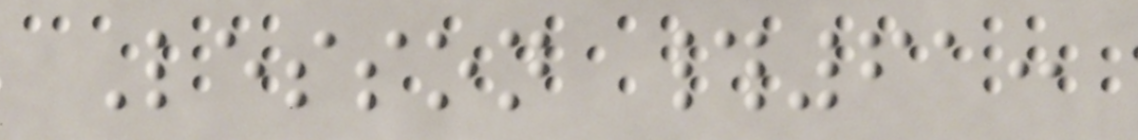Lesson #61:
